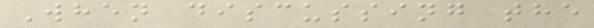When discussing the
